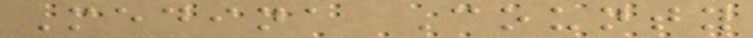Medina County
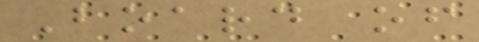Board of
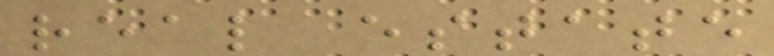real estate
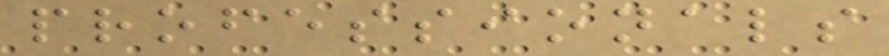professionals
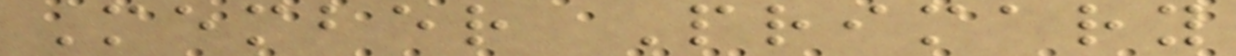Member Primary
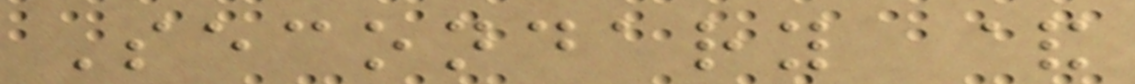Secondary &
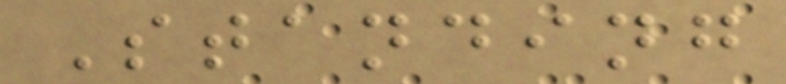Standing
